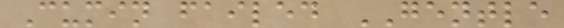Cumin failed GENTLE
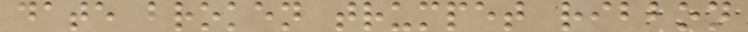date broken trumpet ribbon
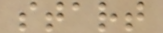start
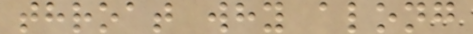throat why along
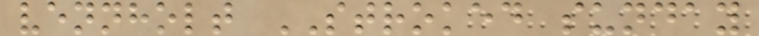vennholt STROKED sunday
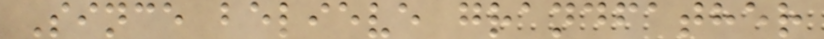Since believe grandfather
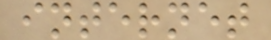internet
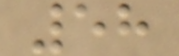58
